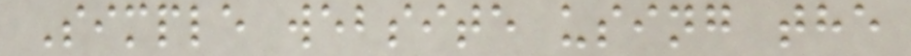Simple website using the
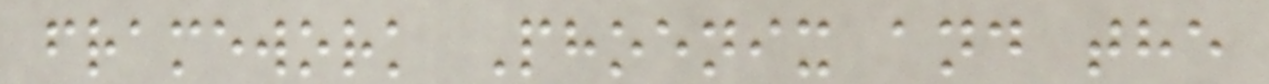framework Phoenix and the
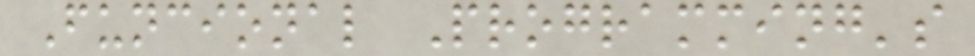Funcional Programming's
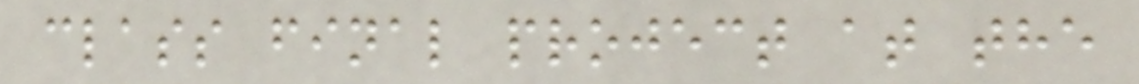class final project at the
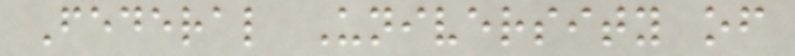Federal University of
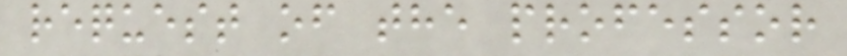request of the professor
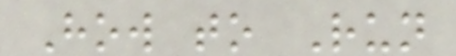How to Run
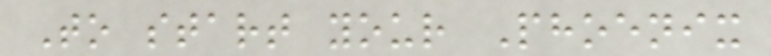To start your Phoenix
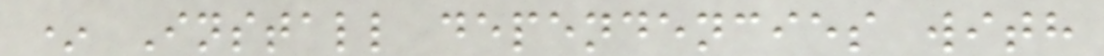* Install dependencies with
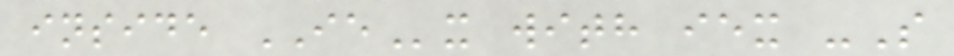inside IEx with iex -S
